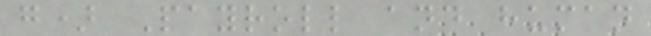g) Payroll and human
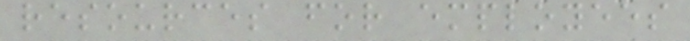resources for employees
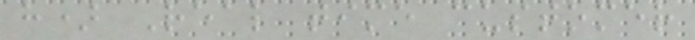h) Real time customer
